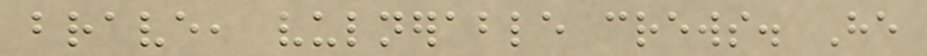brave, vulnerable crews. He
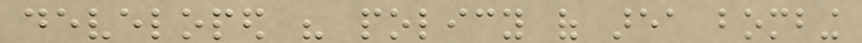developed his policy of area bombing
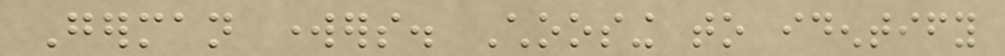German workers. Choosing to identify
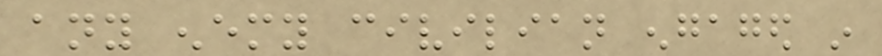any enemy civilian engaged in
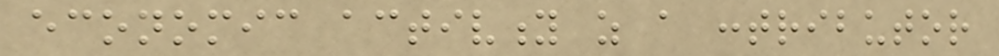economic activity as a contributor
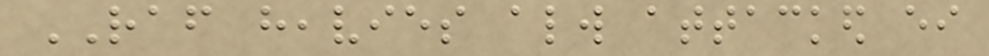RAF heavies always attacked either
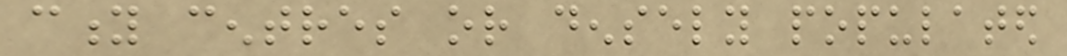city centres or densely populated
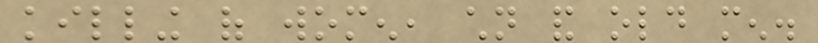killing of women, children and old men.
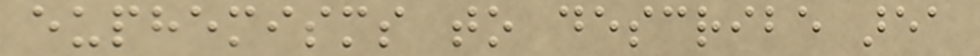euphemisms to describe area
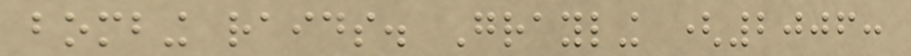bombing raids. Grayling (2006:
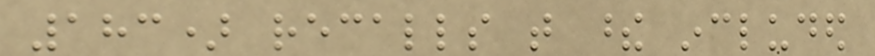183) recalls that these included
